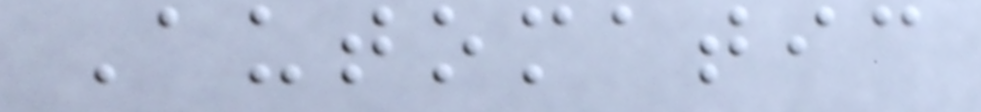Automatic
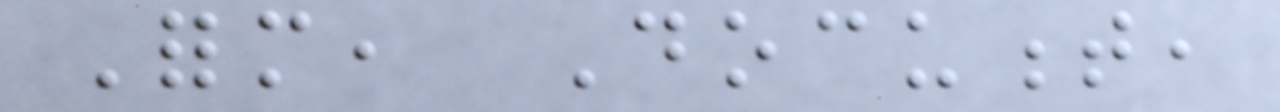Form, Document,
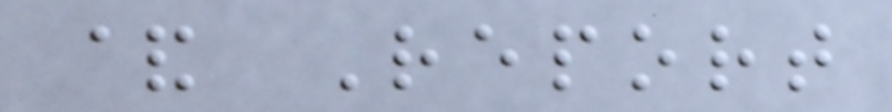& Report
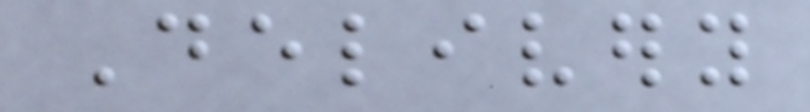Delivery
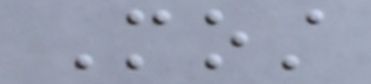Most
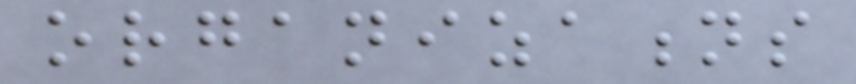organizations
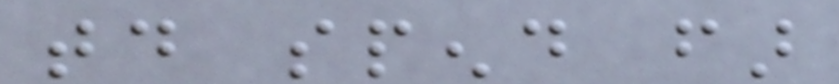today spend far
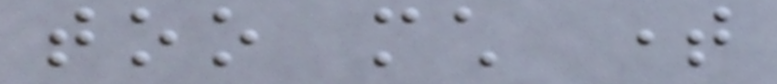too much time
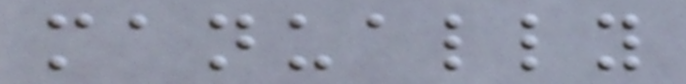manually
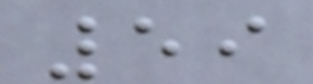59
